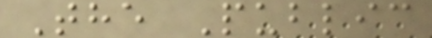The Public
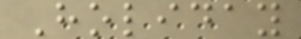Holiday
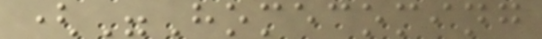("Homecoming
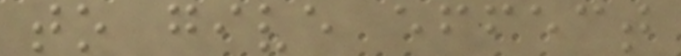to give effect
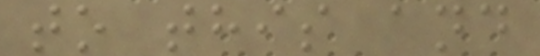to this and
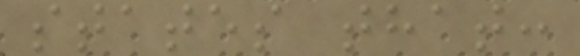states that:
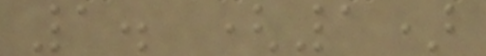1. (1)
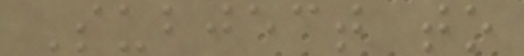Subject to
